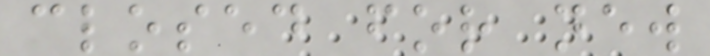closed for new
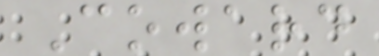Coward
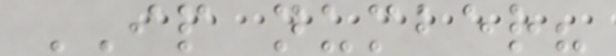IP number?
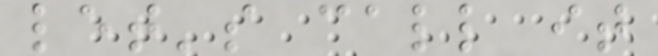let's call it
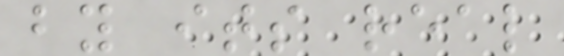by its real
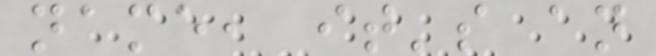name, it's an
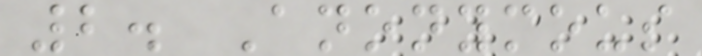2. Anonymous
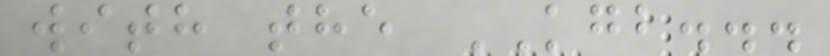with the KGB...
